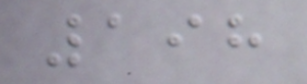198
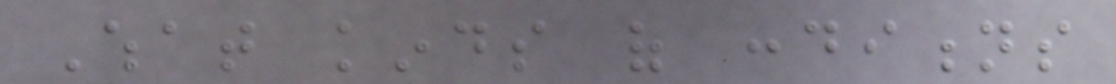What kinds of conditions
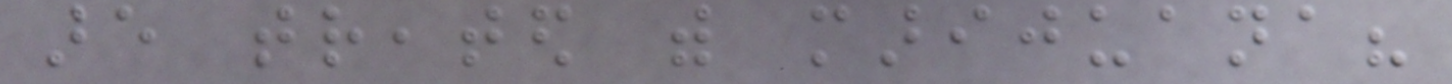are treated with marijuana?
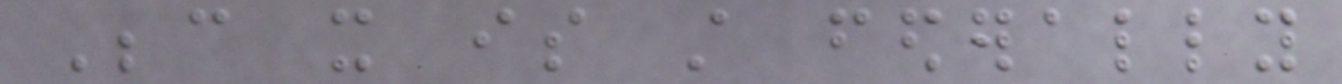Because it is still federally
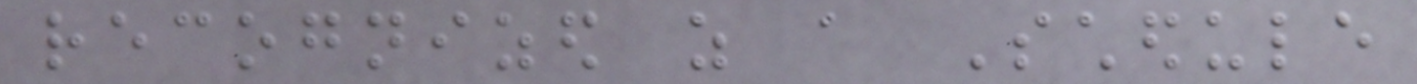recognized as a Schedule
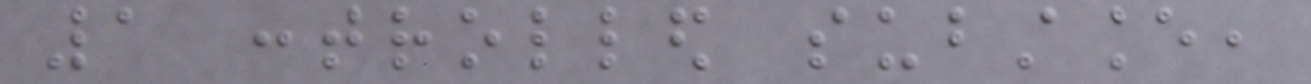1 controlled substance,
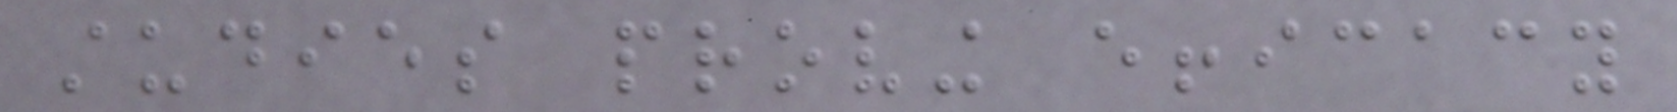studies proving efficacy
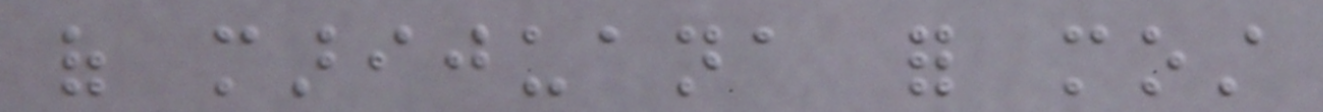of marijuana for most
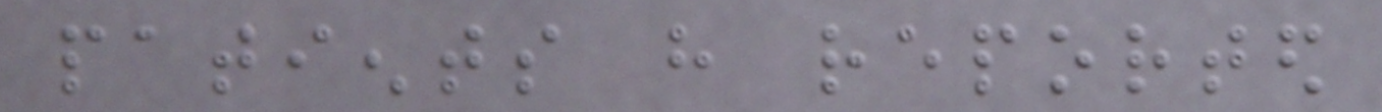patients have reported
